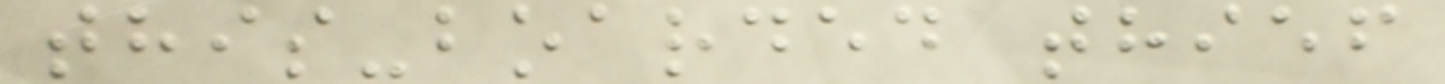this-boarded thief
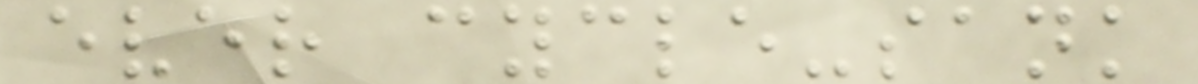ever cycle-sank
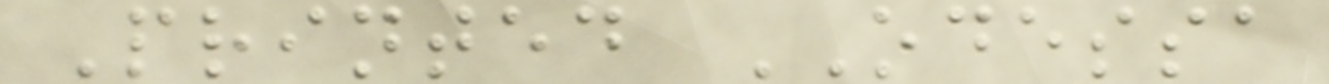Printed ODESSA
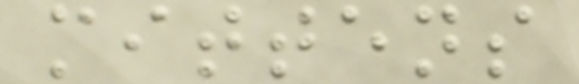mittens
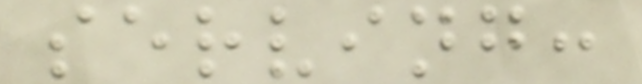serving:
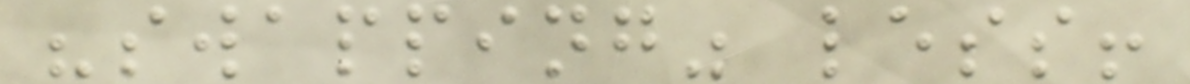"swapping" less!
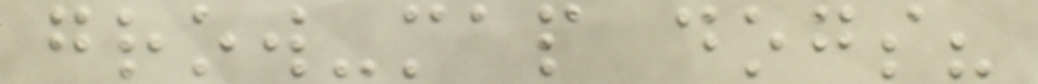grow-map dogs?
